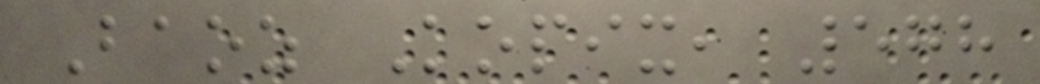Baoz Kopix, 578
